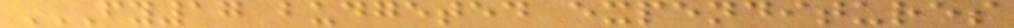FY17 BUDGETED EXPENDITURES
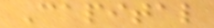Capital
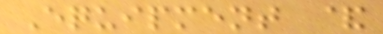Equipment &
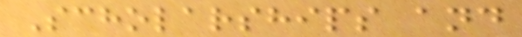Scholarships and
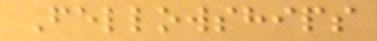Fellowships
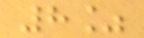8%
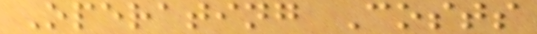Operating Costs
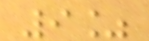9%
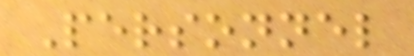Personnel
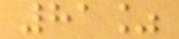81%
